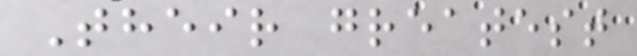Their greatest
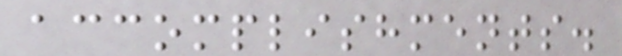accomplishments.
